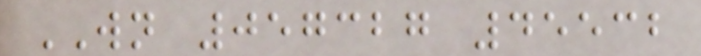WN 057327 45532
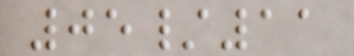05/11
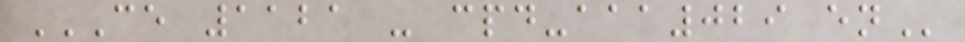CE 1121 - CPD-AAA029 EN
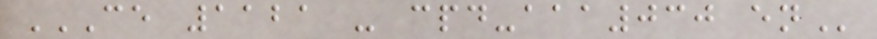CE 1121 - CPD-AAA030 EN
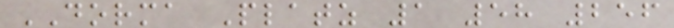DORMA Platz 1 58 256
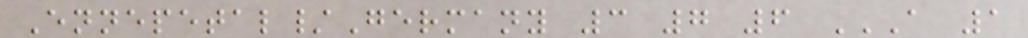Ennepetal/Germany 3 7 6 A 1
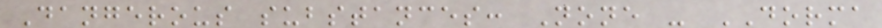Dangerous substances: None - DORMA
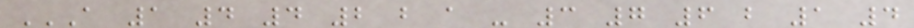A 1 4 4 2 B A - 3 7 6 B 1 4
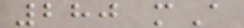280 mA
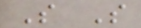S S
